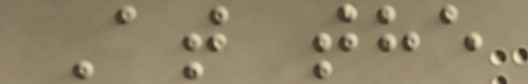At the
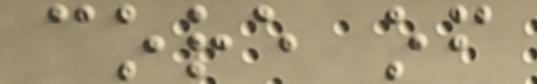core of
